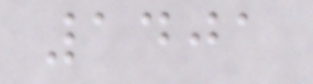1401
